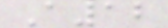A12
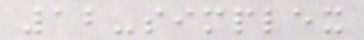12-simplex
